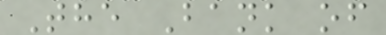The Bank of
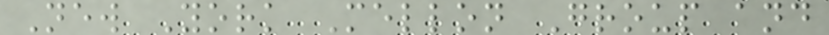New York Mellon Group and
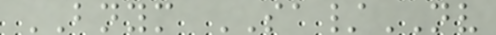BNYM SA/NV
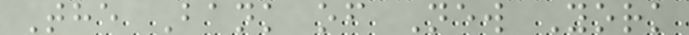The Bank of New York
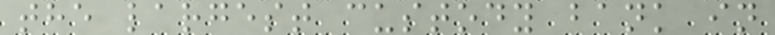the largest custody bank in
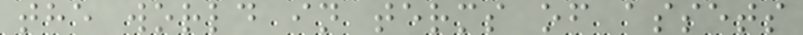the world in terms of assets
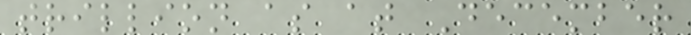trillion as at December
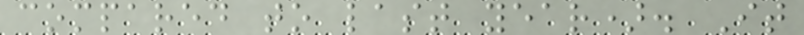compared to last year). It
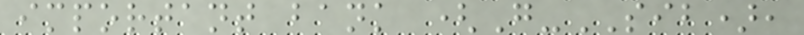important bank (G-SIB),
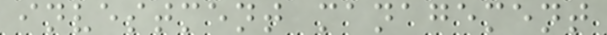investment management
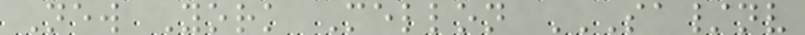New York Mellon SA/NV
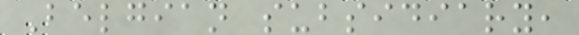Belgian subsidiary,
